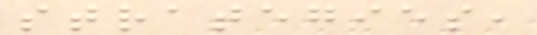strategies,
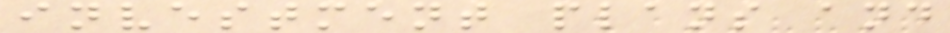investment plans and
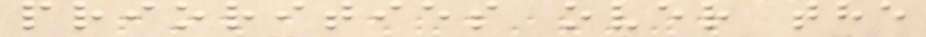priorities over the
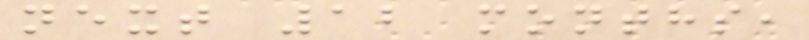next 12 months,
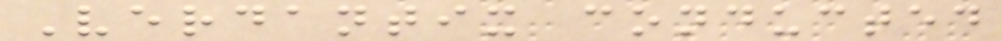Verdantix conducted
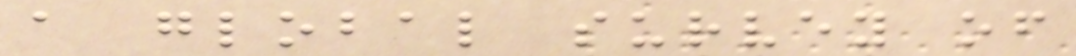a global survey of
